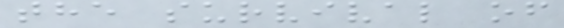the survival of
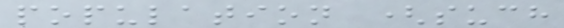population (such
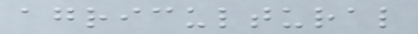agricultural
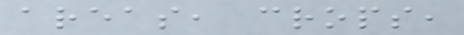areas, crops,
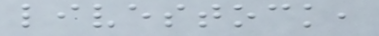livestock,
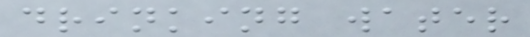drinking water
